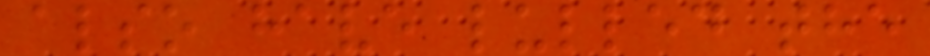also have lulled the
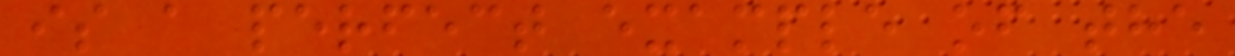is a perfect example of the
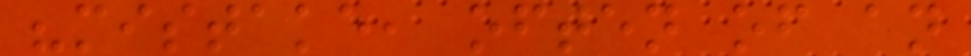"mistake, often of an
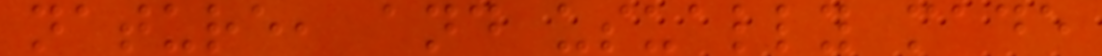nature, and usually made
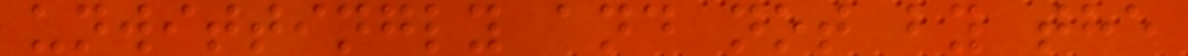unwittingly and not by the
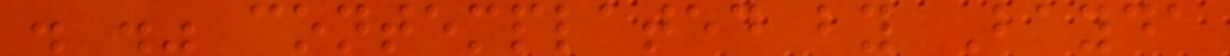. ." contemplated by Bayda
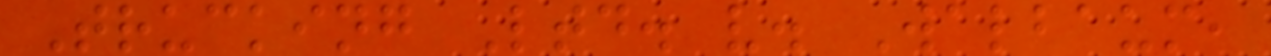Trucking Ltd. v. Walbaum,
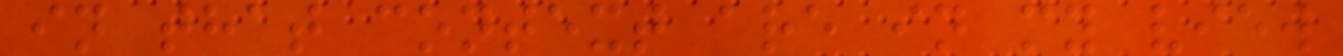in that context are in my view
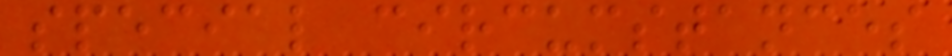special circumstances
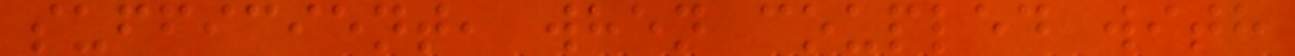sufficient, when coupled with
